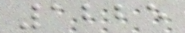1225
